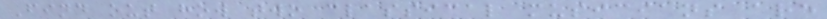Find out how two classical musicians are
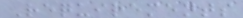Requirements
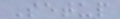Setup
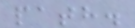path.
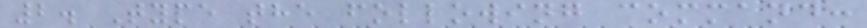2. Type the following command:
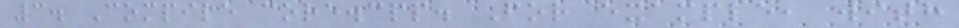3. Compile core.cpp. For example, with
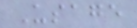Usage
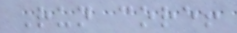Run core!
